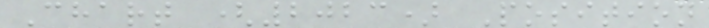Chart (2023) Position
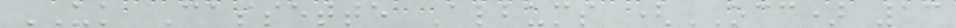UK Cassette Albums (OCC) 13
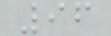96
